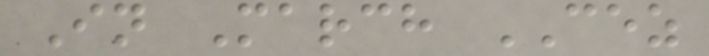In March CEZ
